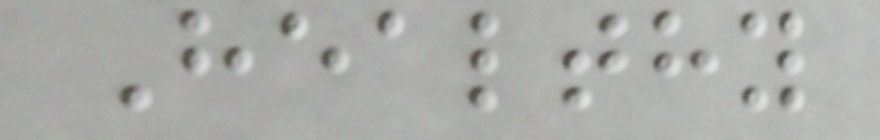Healthy
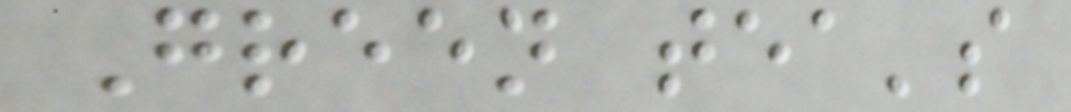Green tea's
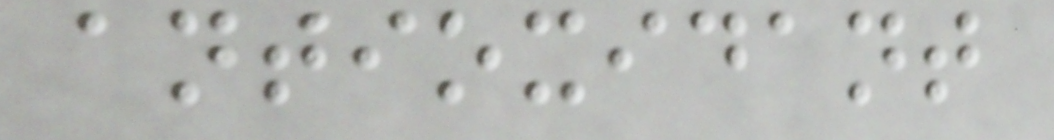antioxidant
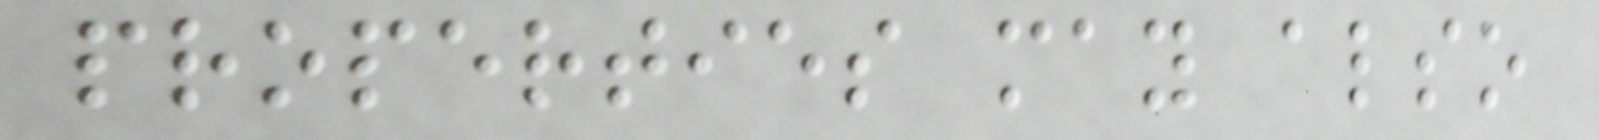properties may also
